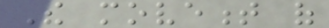The movement of
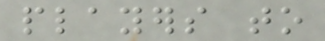players to
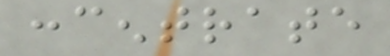concentrate
